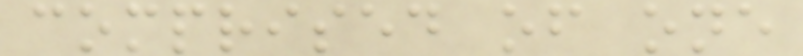comprised of one
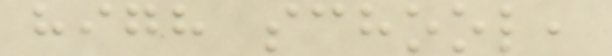high school,
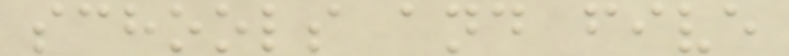schools and five
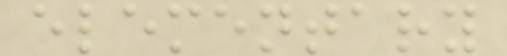elementary
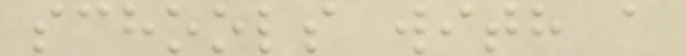schools with a
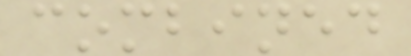combined
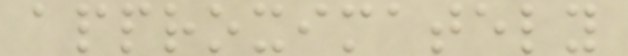approximately
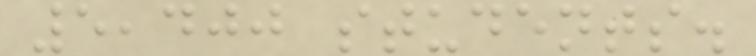5,400 students.
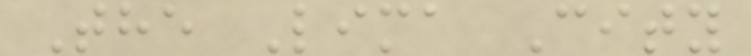The Lima City
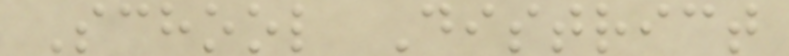School District
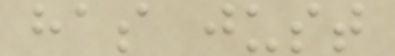has just
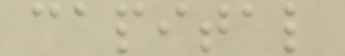capital
